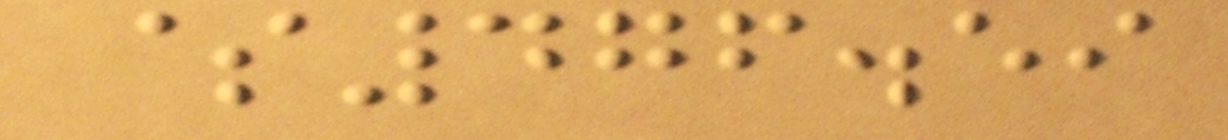$476.59
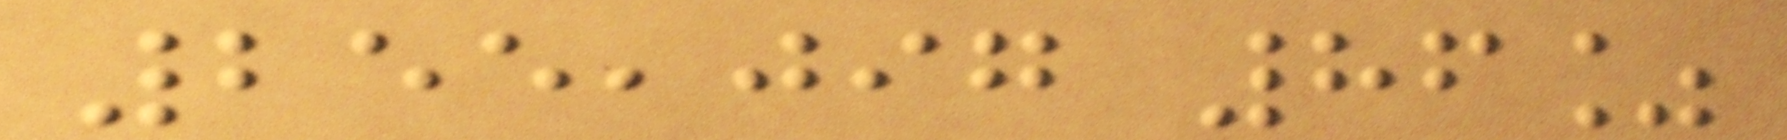255,097 86%
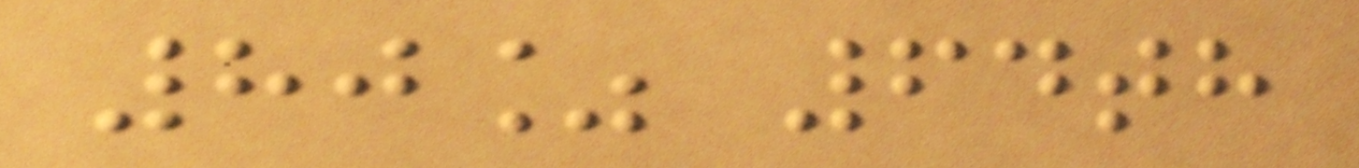80% 64th
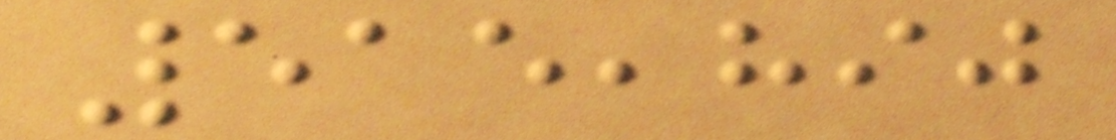515,890
